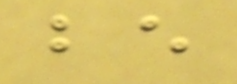be
